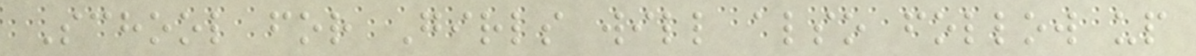School for Girls will also follow up
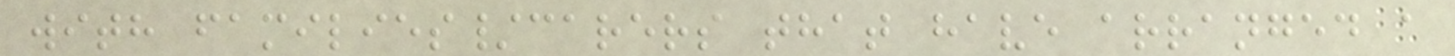with families/carers that have arranged a
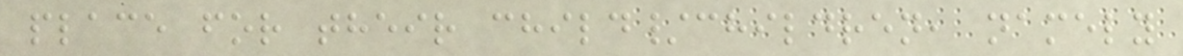place for their child/children, namely
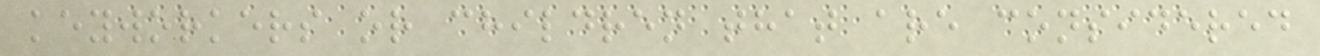keyworkers or children that are considered
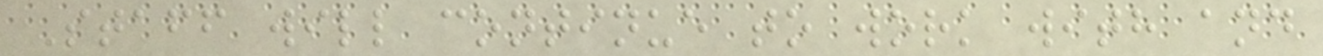Staff will continue to work with and
